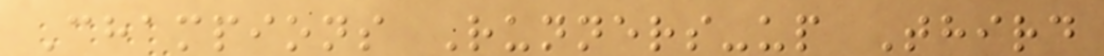Champions Runners-up Third
